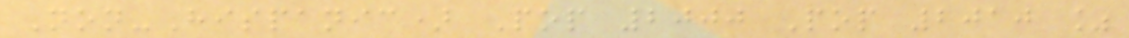Non-Hispanic) Pop 2000 Pop 2010 %
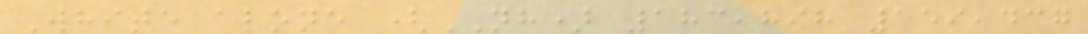White alone (NH) 183,898 159,437
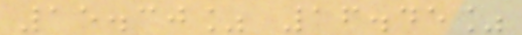15.30% 16.45%
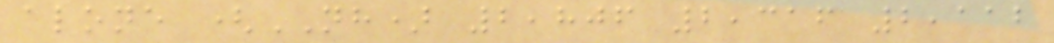alone (NH) 2,806 2,316 2,112
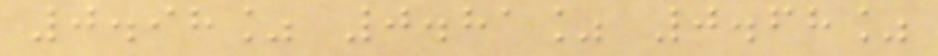0.98% 0.81% 0.68%
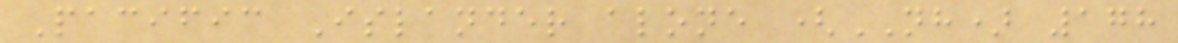Pacific Islander alone (NH) 178
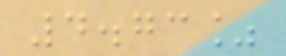4.73%
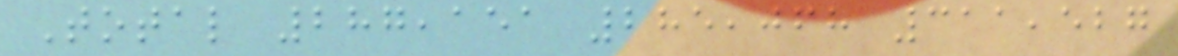Total 287,151 285,068 311,527
